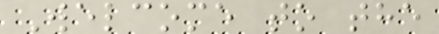Welcome to the
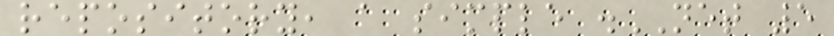repository, a simple .NET 5
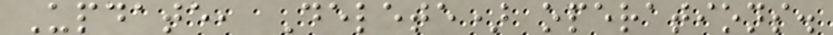Update, Delete) operations.
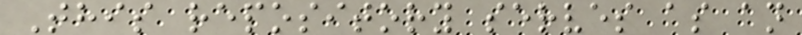This repository serves as an
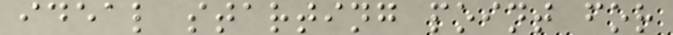ideal starting point for
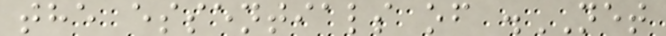the essentials of .NET
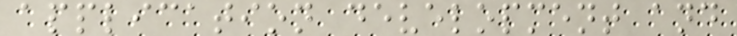application development and
